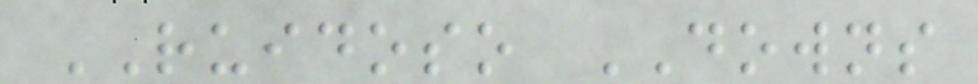RUIDOSO DOWNS
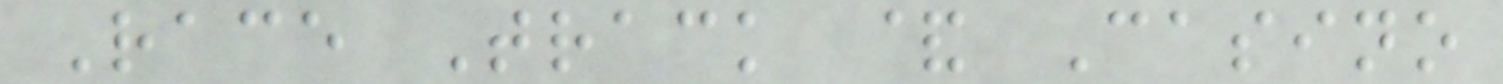Race Track & Casino
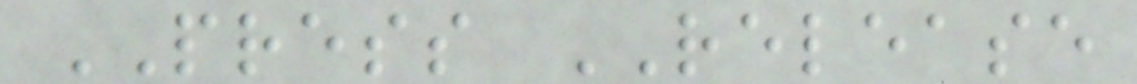PRESS RELEASE
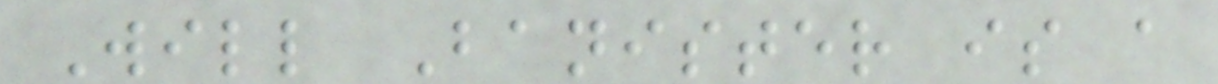Will Banister is a
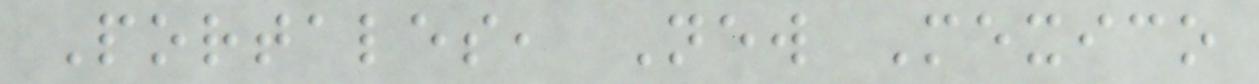Portales, New Mexico
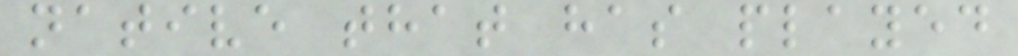native that has played
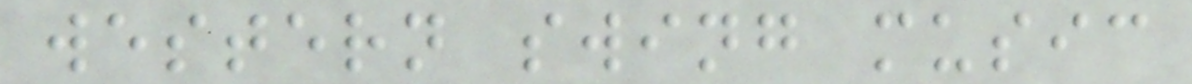western swing music
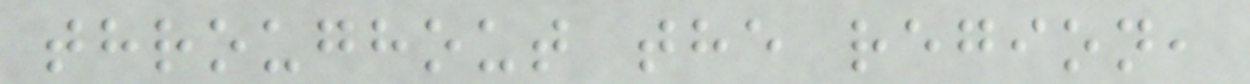throughout the region,
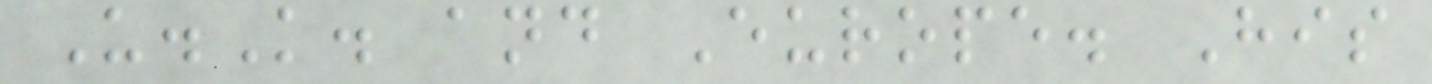U.K. and Europe. His
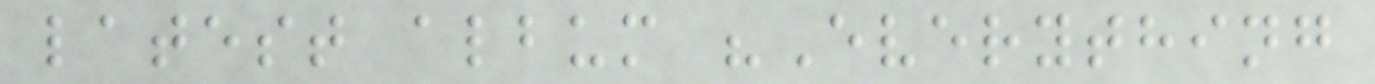latest album "Everything
